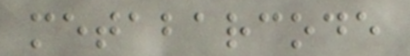metabarcode
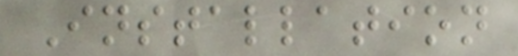Installation
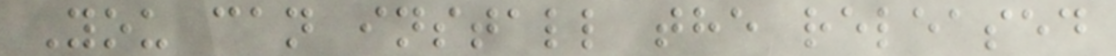You can install the released
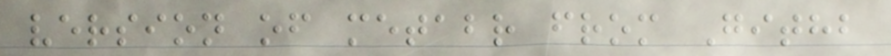version of metabr from Githb
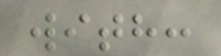with:
